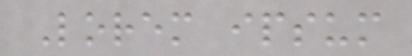Lorem ipsum
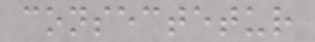consectetur
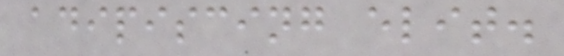adipiscing elit.
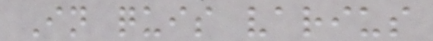In quis varius
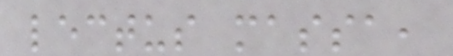lectus massa,
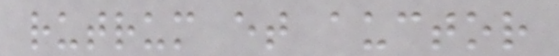rutrum et auctor
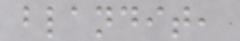blandit,
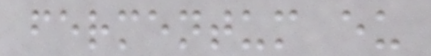fermentum eu
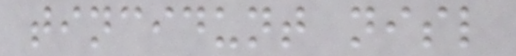tincidunt nisl
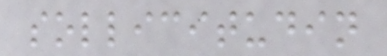sollicitudin
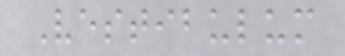Vestibulum
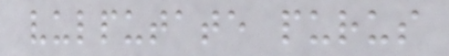vulputate purus
